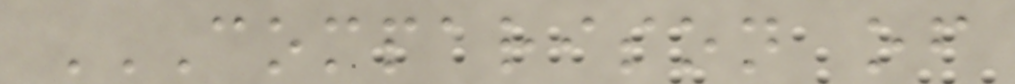COMPARISON OF
